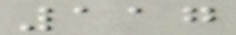117
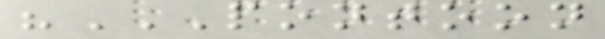"PONTOON
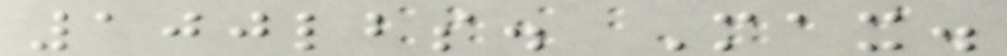100lbs. Max.
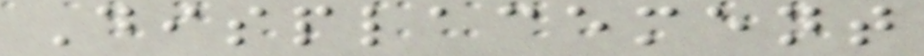Displacement
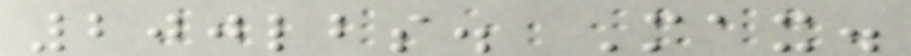200lbs. Max.
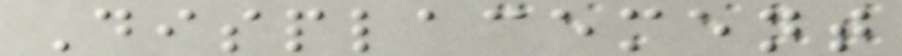Displacement
